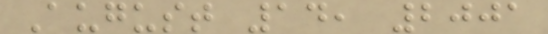August 14, 2001
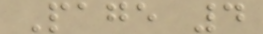Page 4
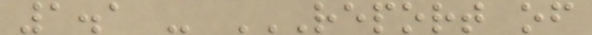1.1 - REPORT OF
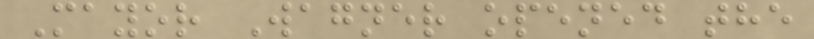Mayor Wagner opened the
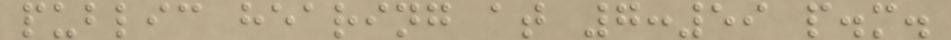public hearing at 7:59 p.m.
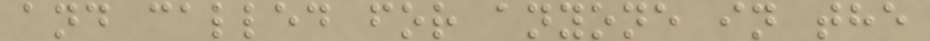and called for anyone in the
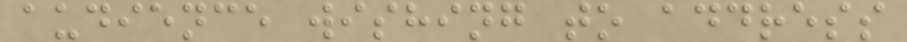audience wishing to address
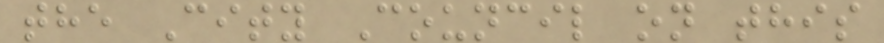the City Council on this
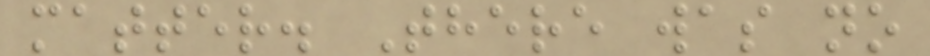matter. There was no
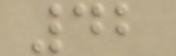42
